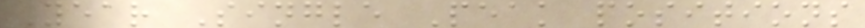Year Single Peak positions
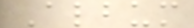Album
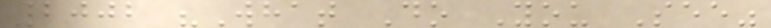2002 "What Do You See"
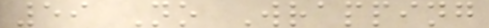59 No Wrapping
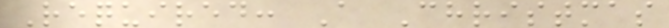Required: A Christmas
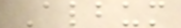Album
